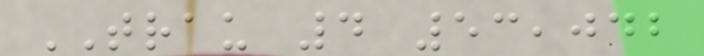TRAU 4 53,042
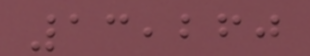13,260
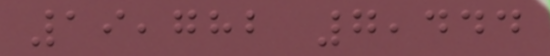19,782 7,444
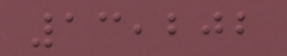13,202
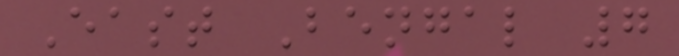East Bengal 7
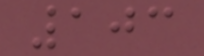103
